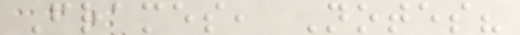Frames, Notes?
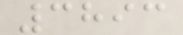3893
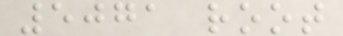5071 root
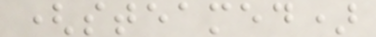(steamed)
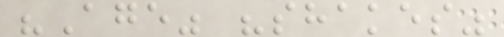"Age" "shakes"
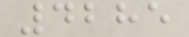4285
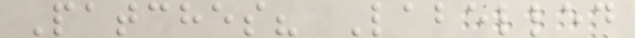Patches? Labelled
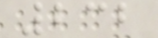232
